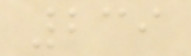239
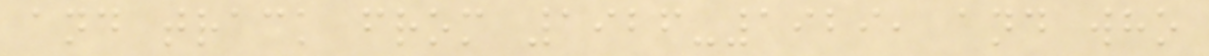and track from 1926-1929, and who
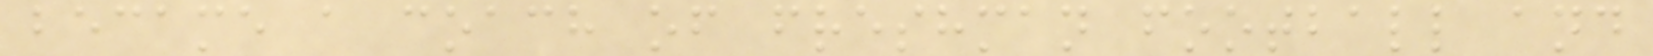became a coach of freshman football and
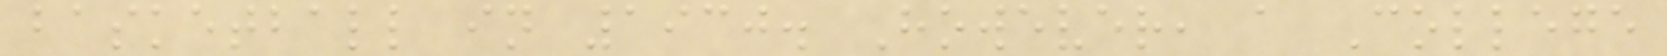basketball in 1930. However, a College
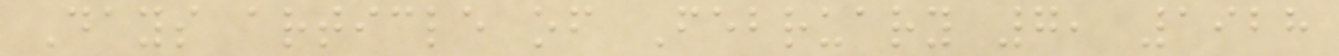Days article of February 7, 1928
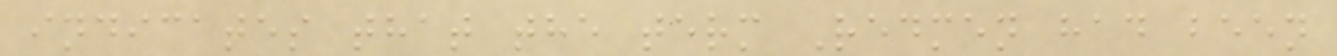indicates that the term Redmen had been
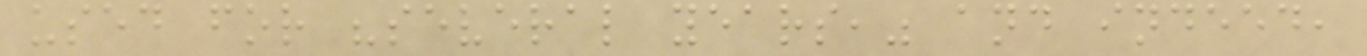used for "several years," and indeed,
